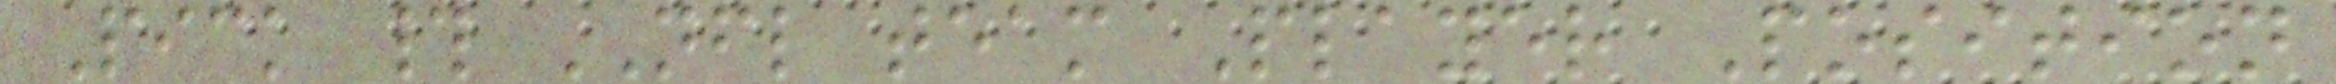Pick # NFL team Player Position
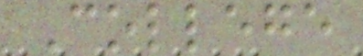College
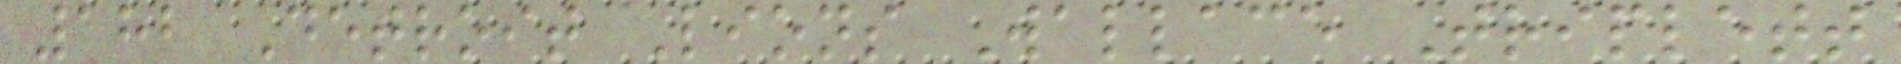182 Detroit Lions Wallace Triplett
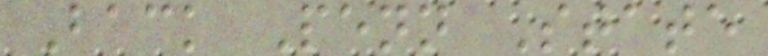Back Penn State
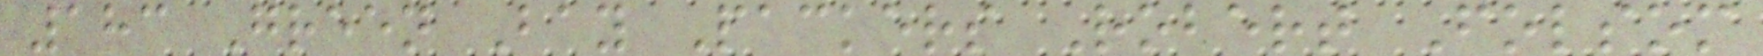183 Green Bay Packers Robert Folsom
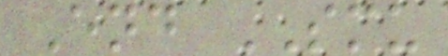End SMU
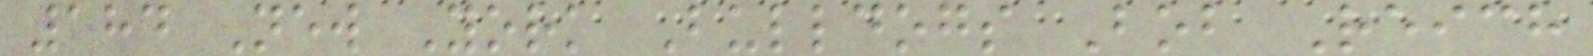184 New York Bulldogs Bob Reich
